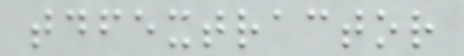tdfextractor
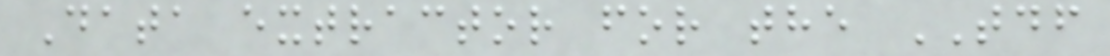Data extractor for the TDF
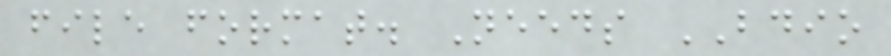file format. Needs BDIO
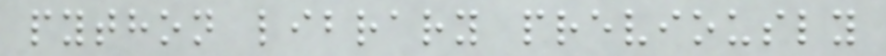python library previously
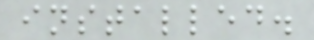installed.
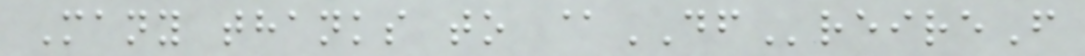Many thanks to @DFreireF
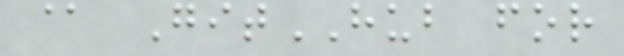@ GitHUB for
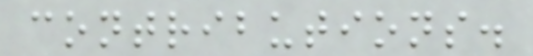contributions.
